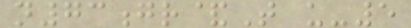n73gr&T u-5
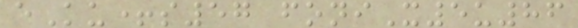eKu+s57 foniX5u86
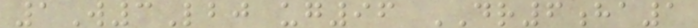1W3Lbj ug96 DR6ha1
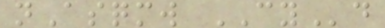nAsqmw CYd
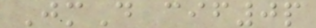JmD cif0p
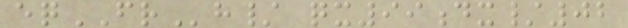eqFRh/ qx99dx/02
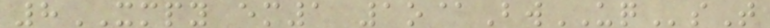8XMPY em1 1o@BwUQsT
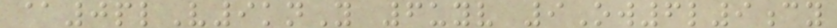@0plV9knY 6uyv 9Ow6l9cy
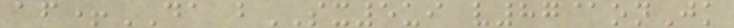af+DA bSX5ui v87@onJk
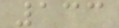133
